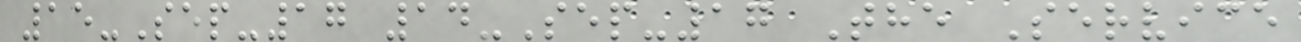15-Sep-17 14-Sep-17 The Service
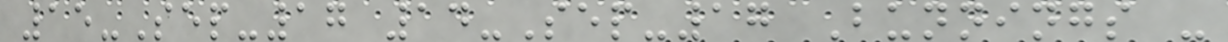15-Sep-17 14-Sep-17 Bunnings -
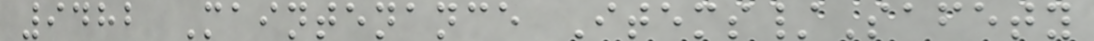9482 Maintenance Items/Safety
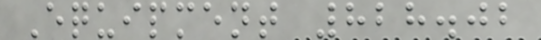Equipment 828.02
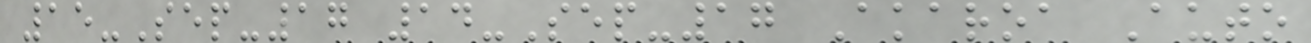15-Sep-17 14-Sep-17 Akaroa Auto
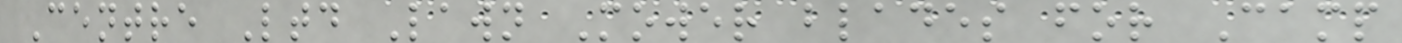Centre Ltd Lawn Mower blades for Camp
